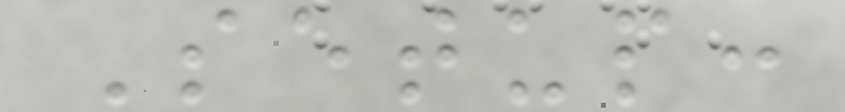Setup:
